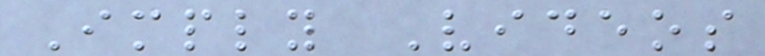Imply Videos
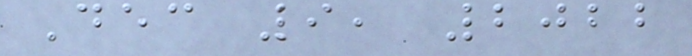Dec 9, 2022
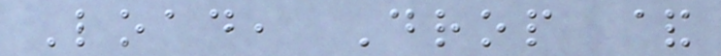Load, Drop &
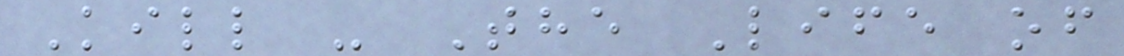Kill - The Life of
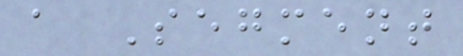a Segment
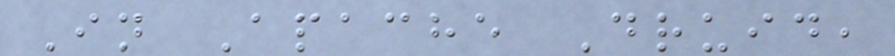In Apache Druid,
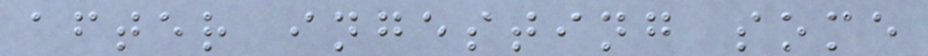after ingesting some
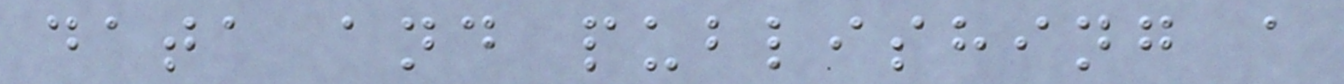data and publishing a
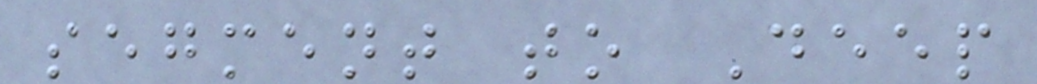segment to Deep
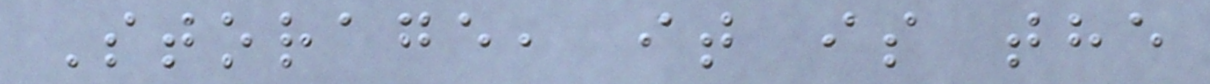Storage, it is the
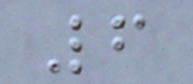6
